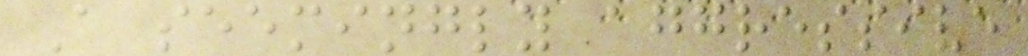A seemingly aggressive
